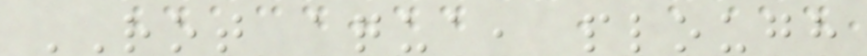ROT aqua, plough
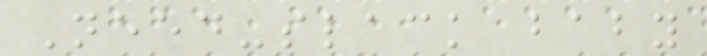Need-slack baby
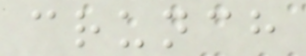crunch
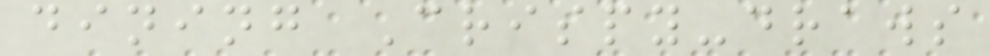dining Crispy-draws
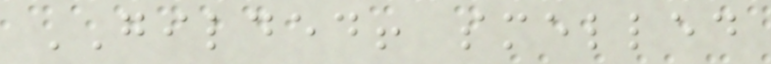GILDED! smelled
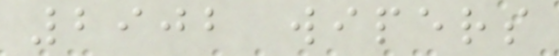2902 wipers
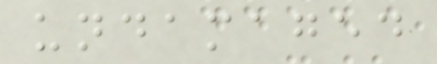undamaged
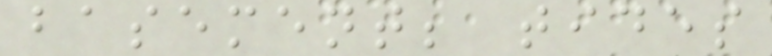basement; tides
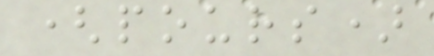(pours)
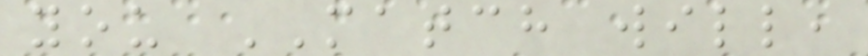you MATCH will,
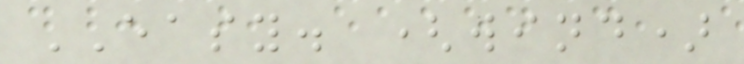EASY. (wind)
